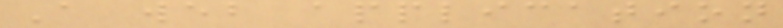A web application
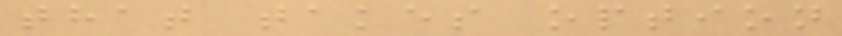that takes option
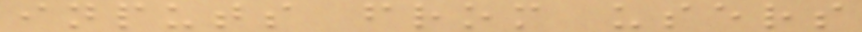inputs from users
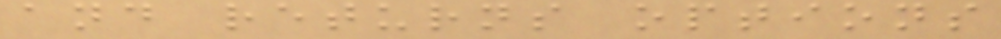and returns options
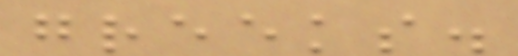greeks.
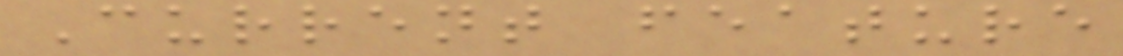Current feature
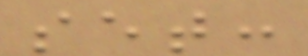set:
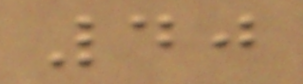40
